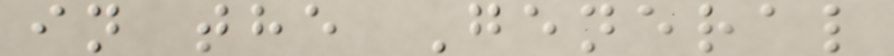in the General
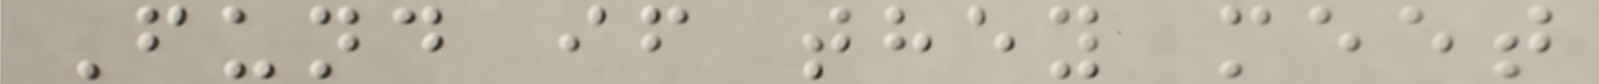Fund if they meet
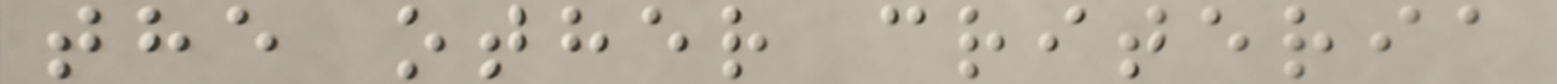the other criteria
